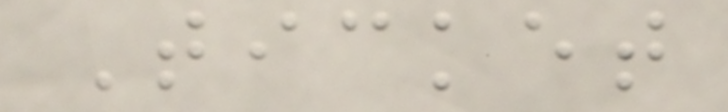Ticket
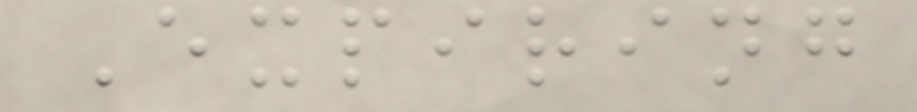Expiring
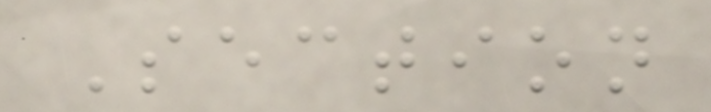Section
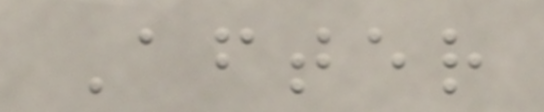After
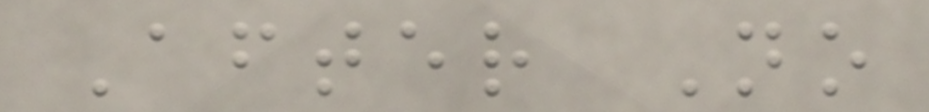After No
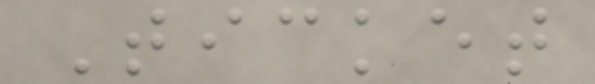Ticket
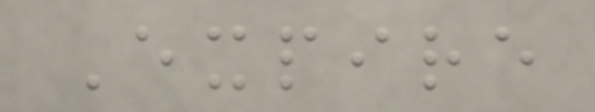Expire
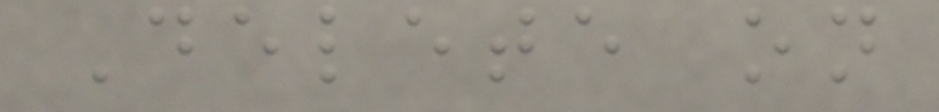Delete on
